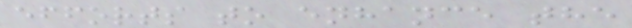efforts to enhance the
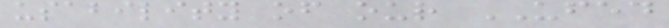usability of our UFED
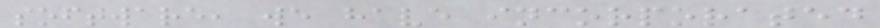software, we have incorporated
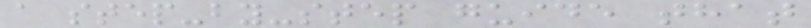a step-by-step guide that
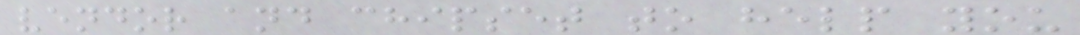vendor and chipset to help you
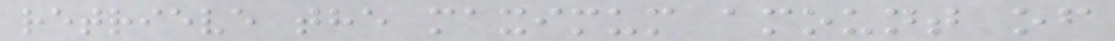retrieve the maximum amount of
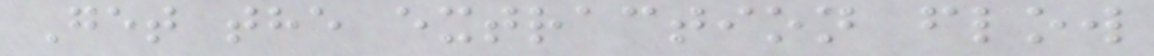Get the extraction flow
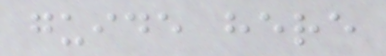guide here
